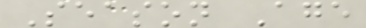Season Age
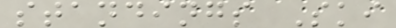standings Ski
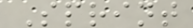Sprint
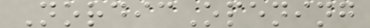NordicOpening
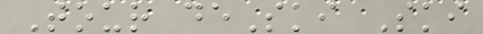Tour deSki Ski
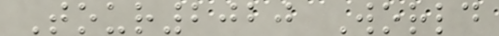Tour2020 World
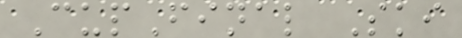CupFinal Ski
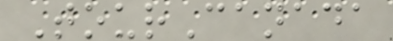TourCanada
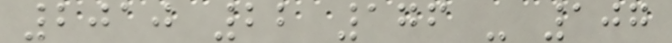2010 22 176 - 107
